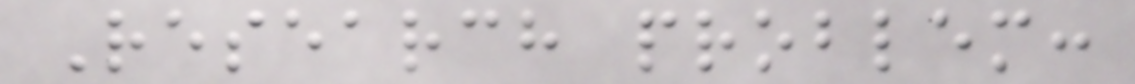Research problem:
